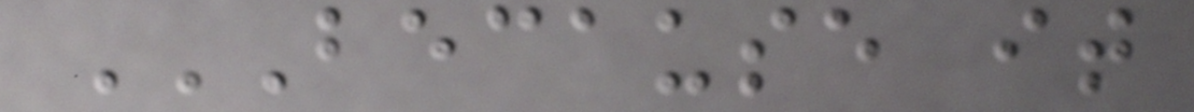BECAUSE IT
